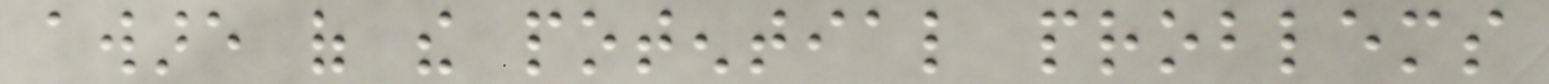aware of the potential problems
